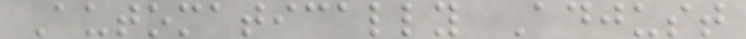Automatically Adjust
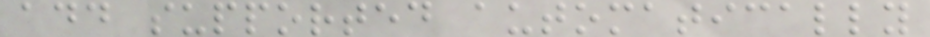add supported automatically
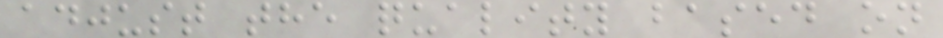adjust the quality based on
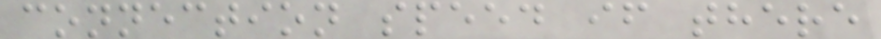connection speed if there
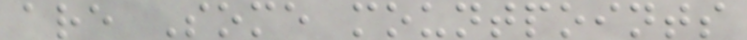are Some mountpoints
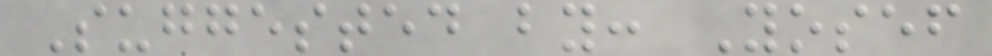Suggested by: Yosef
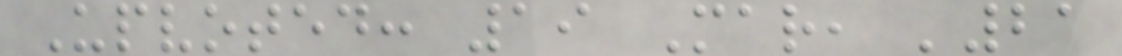Upvoted: 19 Mar, '21
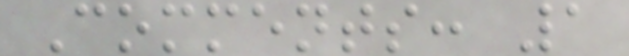Comments: 1
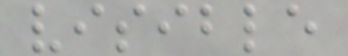visible
